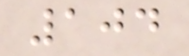104
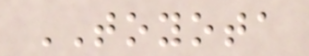TOYOTA
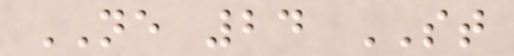NE 24 ST
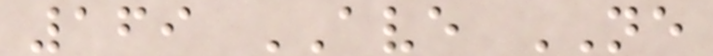169 AVE NE
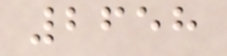2658
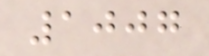1007
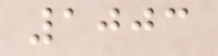1003
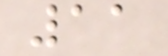11
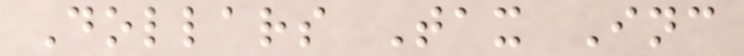Dollars Tax Inc
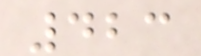423
